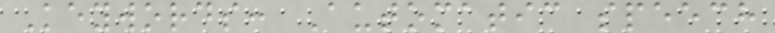Keywords: Automatic speech
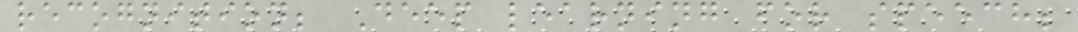recognition; Deep learning for speech;
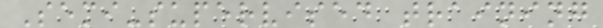Semi-supervised training
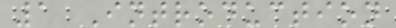1 Introduction
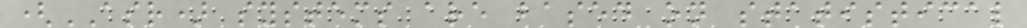(ASR) systems are based on statistical
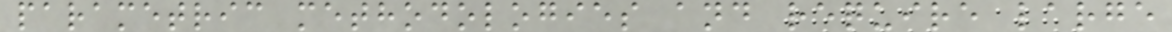parametric methodologies and require large
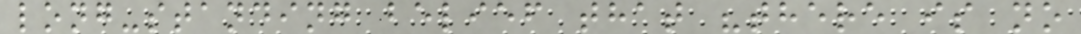long-standing belief that "there is no
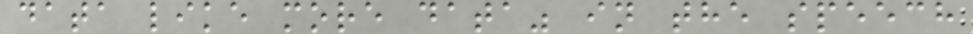data like more data" in the speech
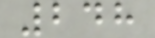248
